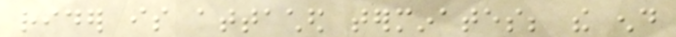rider is attached terminates; the end
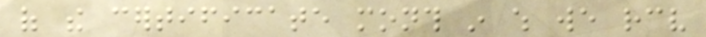of the certificate month in which we receive
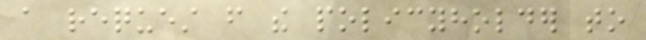a request from the policyholder to
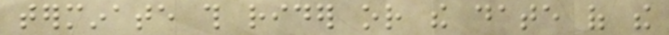terminate this rider or the date of the
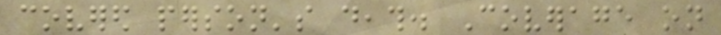covered person's death. Coverage on
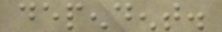dependent.
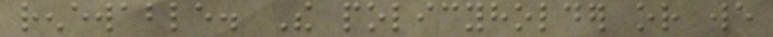renewable. The policyholder or we
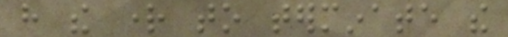have the right to terminate the
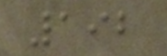192
